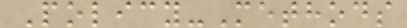Policy-Methods
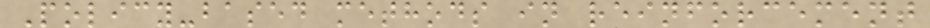Policy-based methods in reinforcement
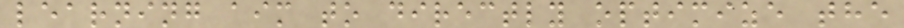learning aim to directly optimize the
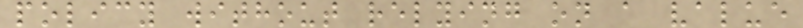policy without relying on a value
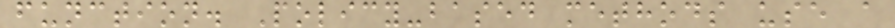function. Policy-based methods use a
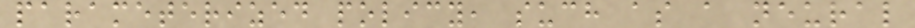parameterized policy, such as a neural
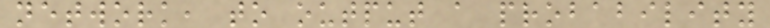network, to output a probability
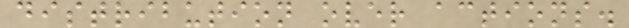distribution over actions.
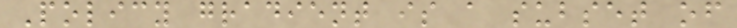Policy gradient is a subset of
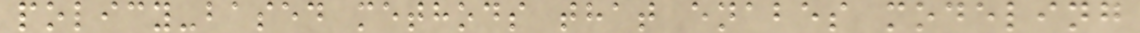policy-based methods that enabes modeling
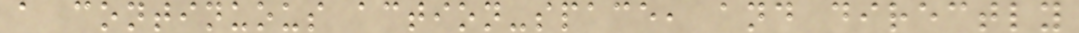a continuous action-space, and directly
